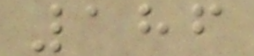186
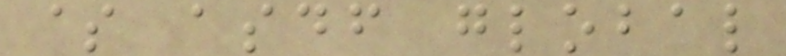$ asdf global
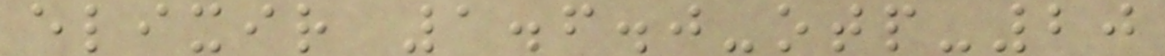elixir 1.6.0-otp-20
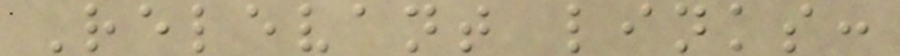Relevant links:
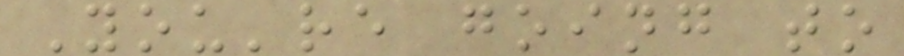You're going to
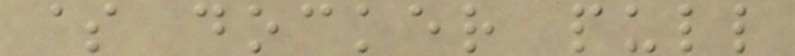$ docker pull
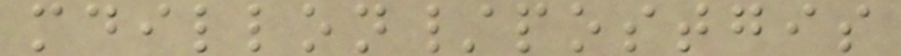mdillon/postgis
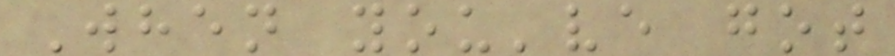When you've got
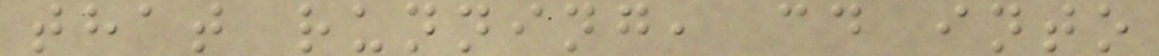that running, cd into
